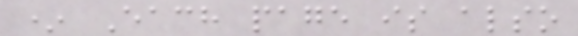* Each page is also
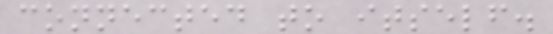connected to itself.
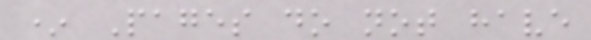* Pages do not have
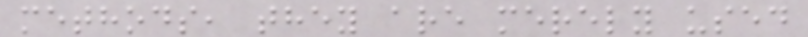methods, they are merely used
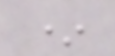*
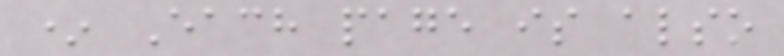* Each page is also
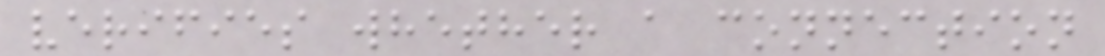verifies whether a connection
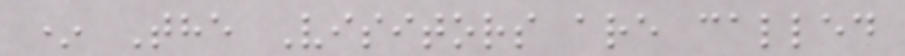* The Visitors are called
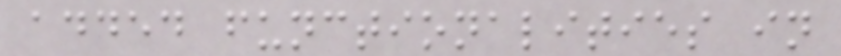added functionalities in
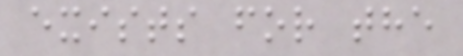exists for the
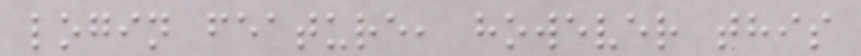login feature, however this
